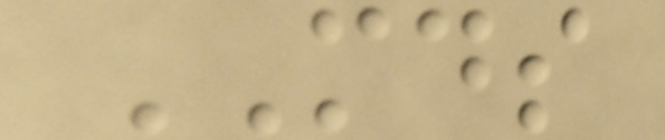MDS
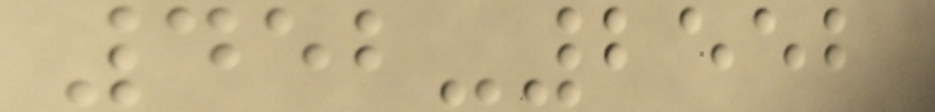452-2552
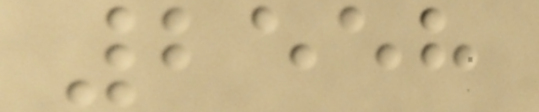2558
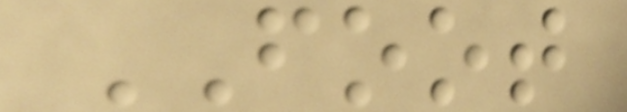FOOT
